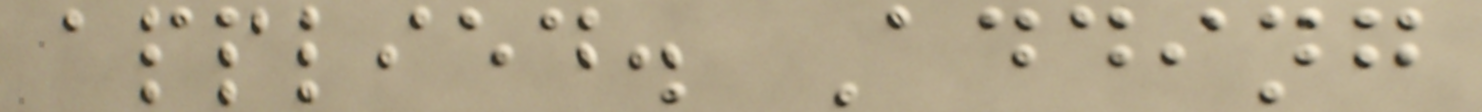applied. Adding
